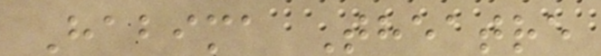Habima Theatre
